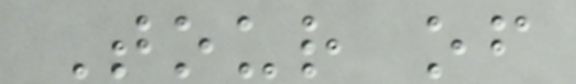Tour of
